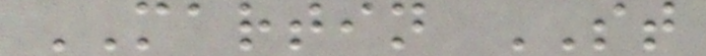MARTIN ST
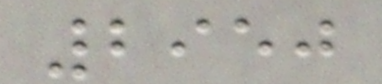2950
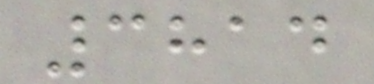3814
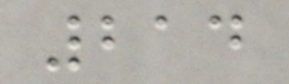214
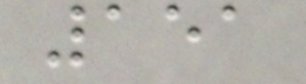151
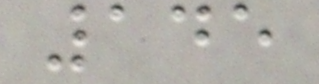145
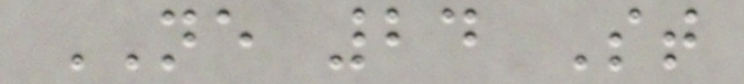NE 24 St
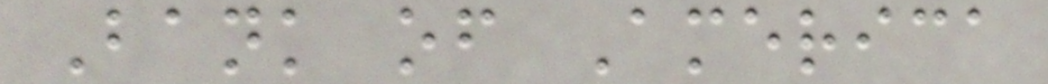Bank of America
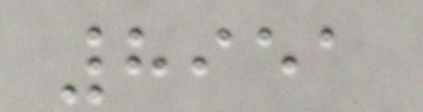8951
